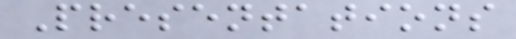Presentations
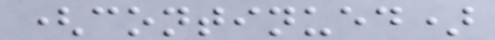(continued)
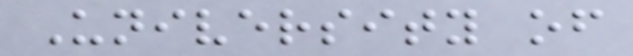University of
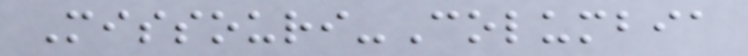Missouri-Columbia
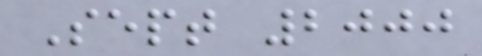Sept 2000
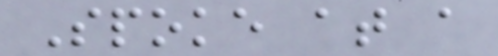Spoke at a
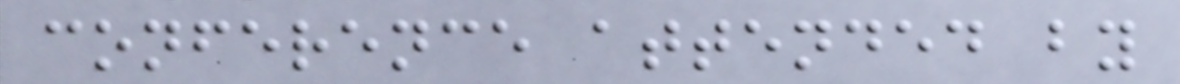conference attended by
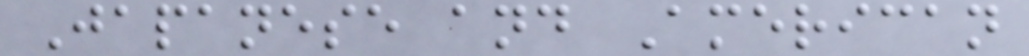Japanese and American
